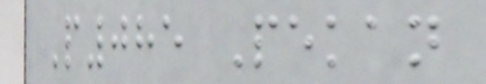P085 Pekan
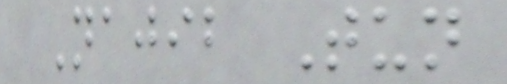Najib Tun
